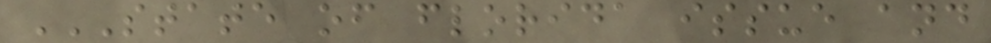STATE OF FLORIDA ISSUE AND
